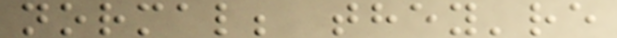normal; they're
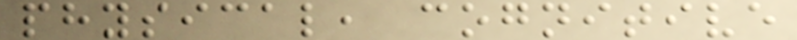physical, cognitive
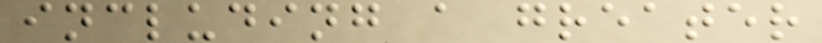including a greater
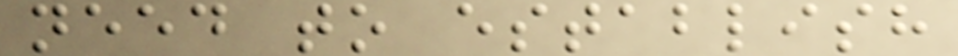need to establish
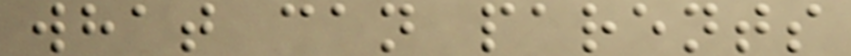what can parents
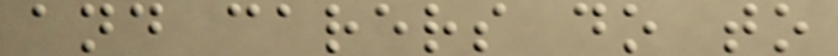and carers do to
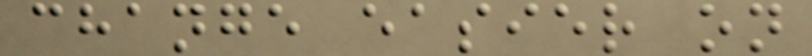change easier on
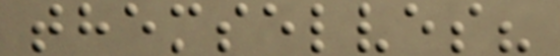themselves?
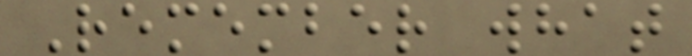Remember what
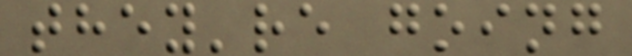they're going
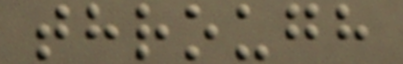through
